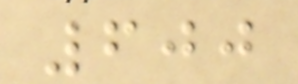600
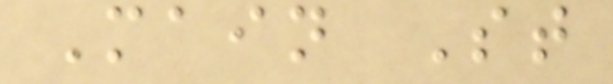Main St
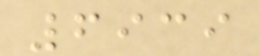6939
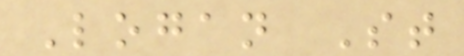Logan St
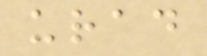urad
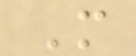M
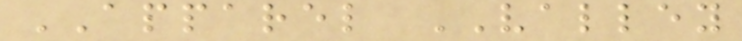APPAREL VALLEY
